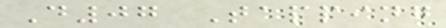D07 Tapping
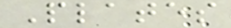Plates
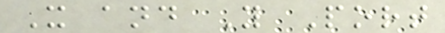X and Y Port
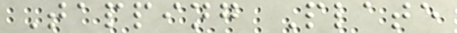Tapping Plate
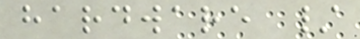hardware /
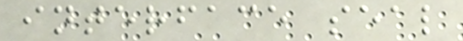interface seal
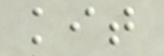kit
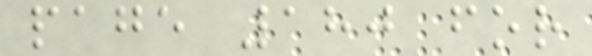page 180 for
